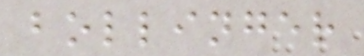bollinger
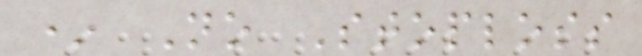* No Stoploss
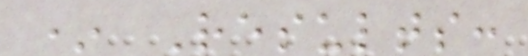* Results:
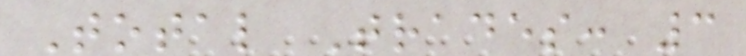Total Trades: 3
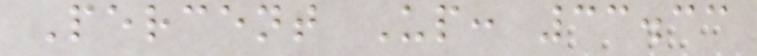Percent Up: 33.33
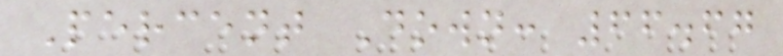Percent Down: 66.67
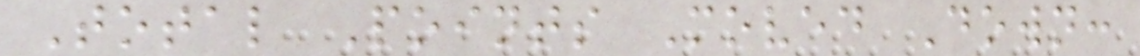Total Points Moved Down:
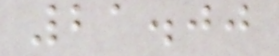21.00
